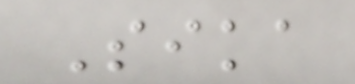Sika
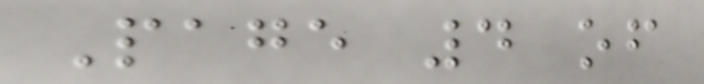Page 4 of
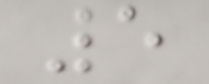5
